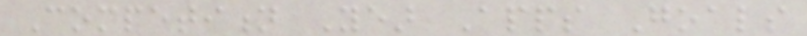Competition Year Apps Goals
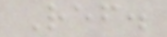Ref.
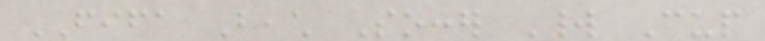FIFA Beach Soccer World Cup
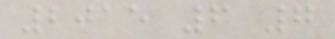2015 6 7
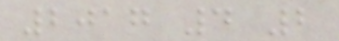2017 4 2
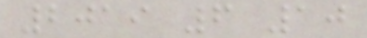2019 6 10
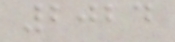2024
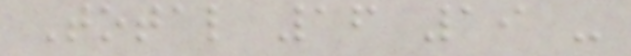Total 16 19 -
